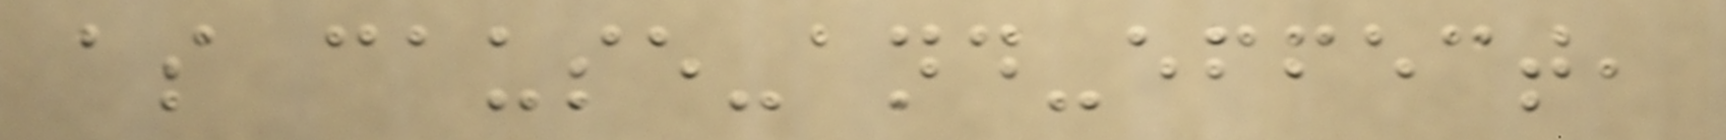as cause-and-effect,
